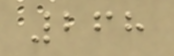268
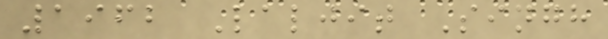1962 Laljit Singh
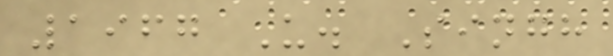1967 U. Singh
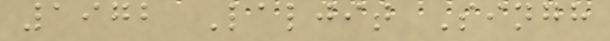1972 Laljit Singh
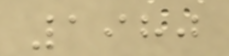1980
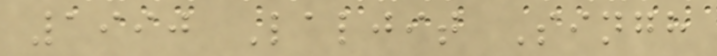1990 Laljit Singh
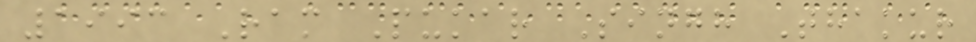1993 Ram Pukar Singh Thakur
